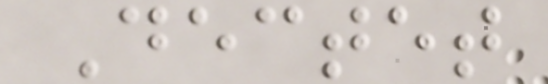Dectet
